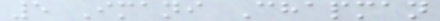5 Imani Chapman
